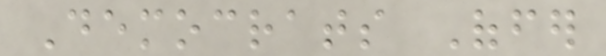Democrats Offer
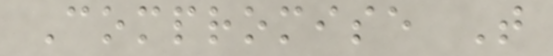Compromise That
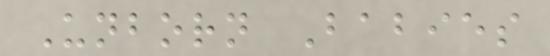Unborn Babies
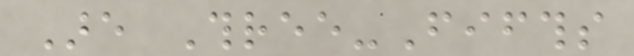Are Three-Fifths
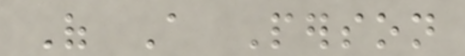Of A Person
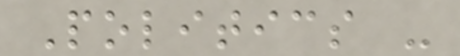Politics -
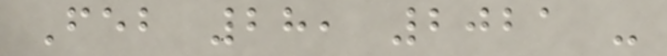Feb 28, 2021 -
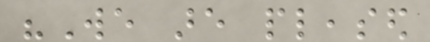"We are pleased
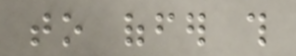to offer this
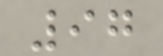97
